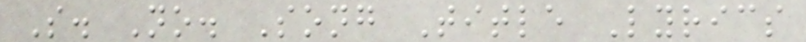S. No. Song Title Lyrics
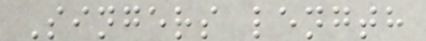Singers length
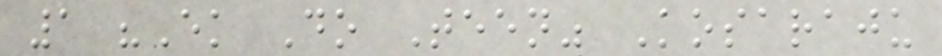1 "Ek Do Teen" Kosaraju
